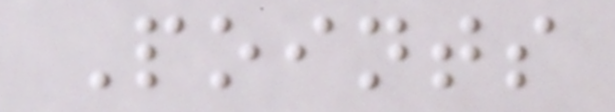Points
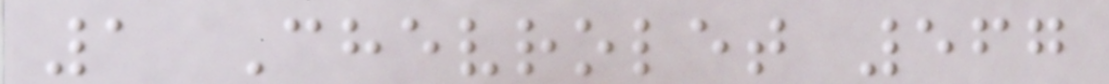1 Chevrolet 567
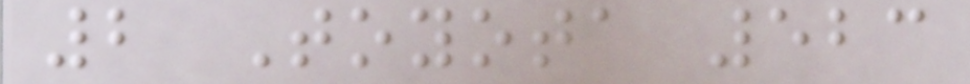2 Toyota 523
